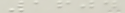1604
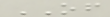OF
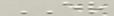ER
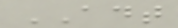ADT
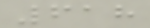618
